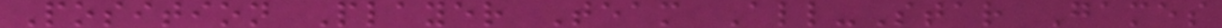Position Player Team All-Star Games
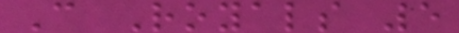C Royals 5
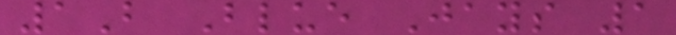1B Blue Jays 1
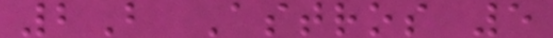2B Astros 5
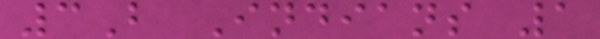3B Indians 1
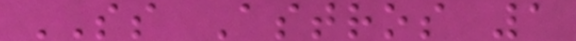SS Astros 1
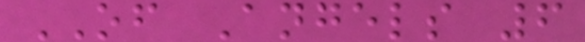OF Angels 6
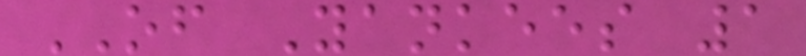OF Yankees 1
